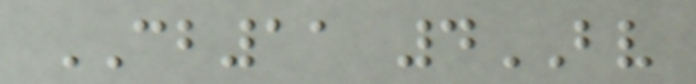CB11 4BV
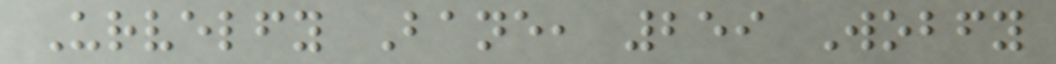Urvelfy Bane, 259 Wobfy
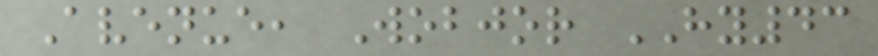Avenue, Wobjor HY43
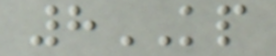8KP
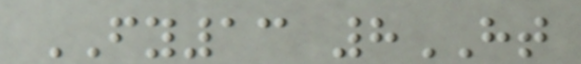FY13 8HT
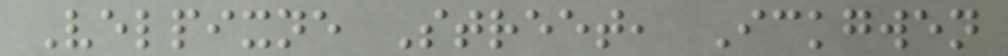Velpixne Street, Ickgwen
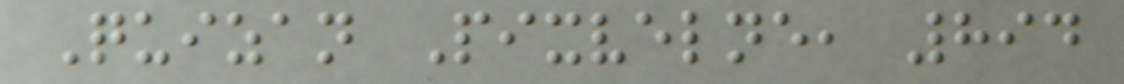Quizan Pixvelne, 894
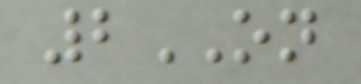2ON
